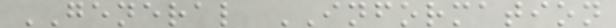GENERAL INFORMATION
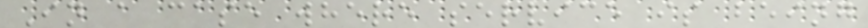In a case where service is being
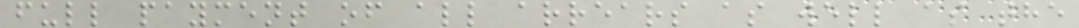full payment of all arrears as well as the
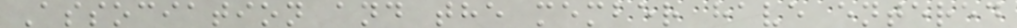Association and the member have entered
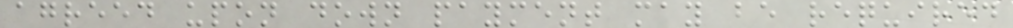agreed upon down payment may be required
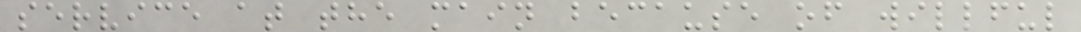service at the main because of willful
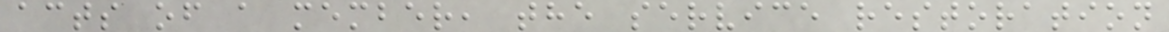acts of a member, the service restoration
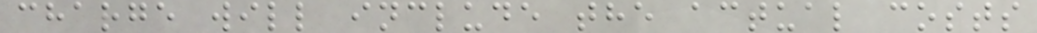charge will include the actual costs
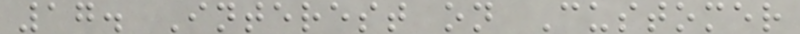17. Interest on Customer
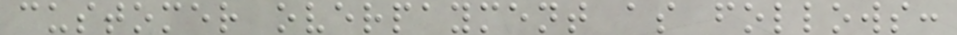customer overpayment as follows:
